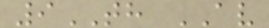9TH AV
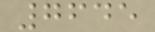7645
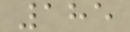185
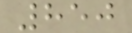850
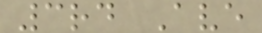3rd Ave
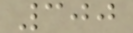300
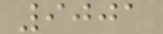9001
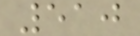510
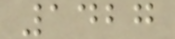1427
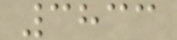3833
